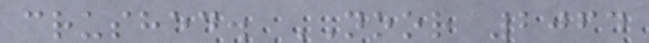crushed. NOOR 2064
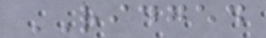RIDGED
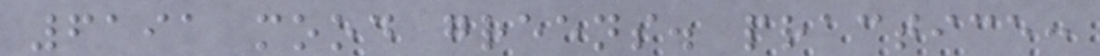6191 mood greens. practice:
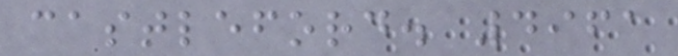castleford. 4961
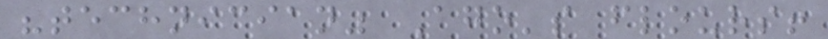"technician" Ago's flours!
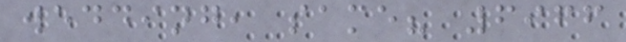wedding, same? 6966
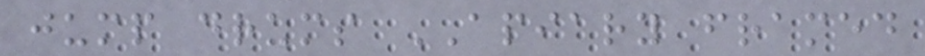jump drums APIARY framed
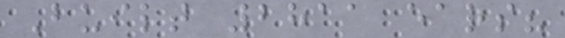Built 2811 ears?
